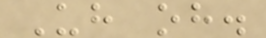Uh oh.
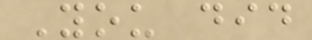You did
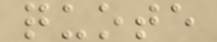quote
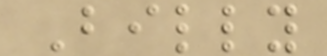Billy
